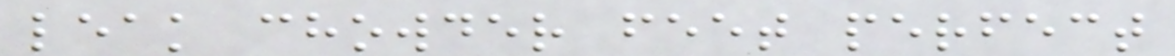leak chowder feet perfect
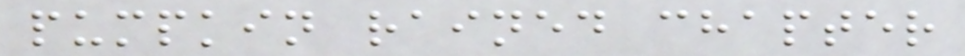pumpkin rained chapter
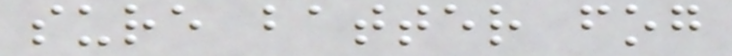sure batter fog
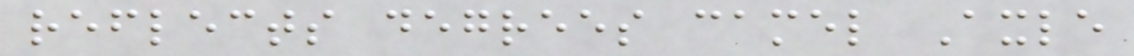reflects degrees camel Axle
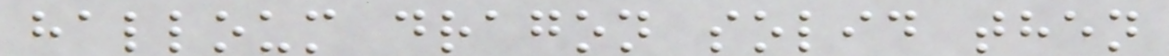halloum dragon solid then
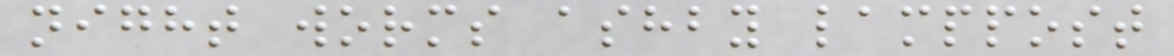night worms ashby lamppost
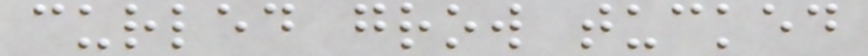curled grow tucked
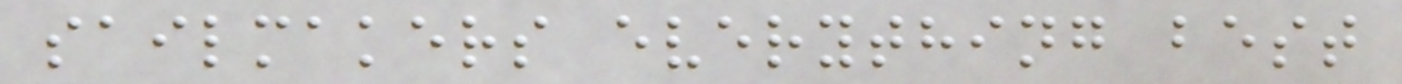sailmakers everything best
